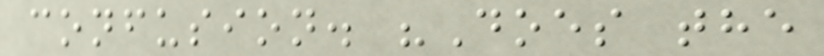confusion. "Does the
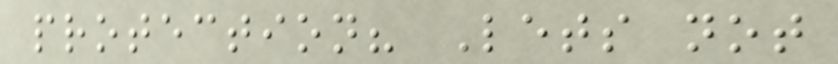protection? Lets not
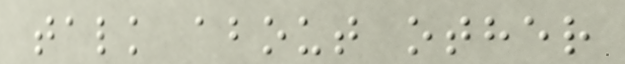talk about other
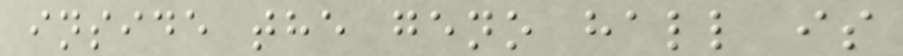inside the geno hall is
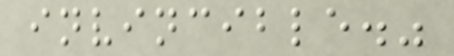invincible."
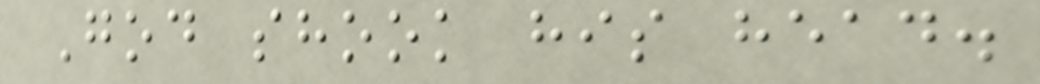God shook his head.
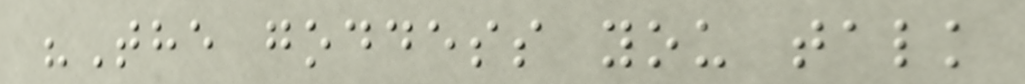"The goddess you talk
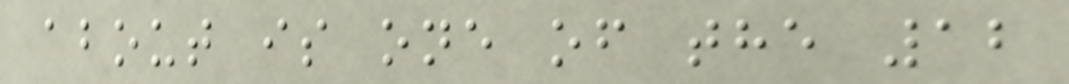about is one of the 12
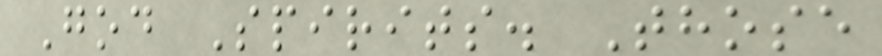God Spirits. Those
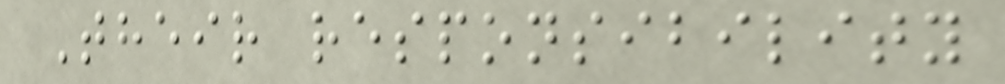Their responsibility
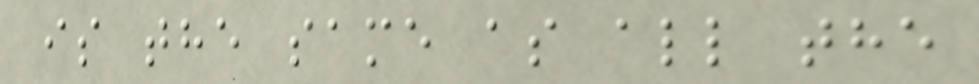is the same as all the
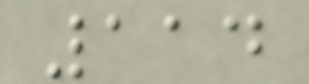114
